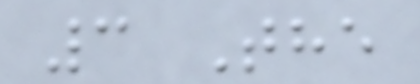3 The
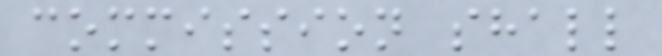commission shall
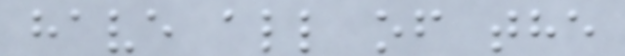have all of the
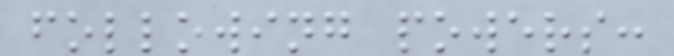following powers:
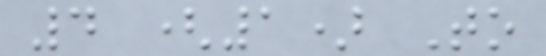4 (1) To
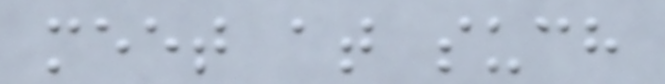meet at such
